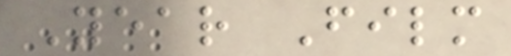Year Film
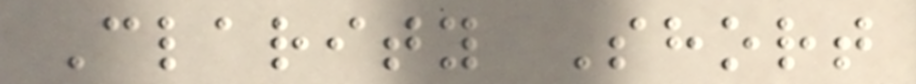Clarity Short
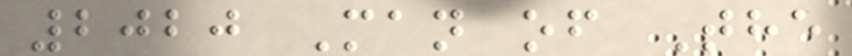2020 Man of The
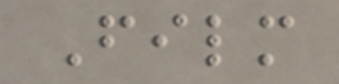Film
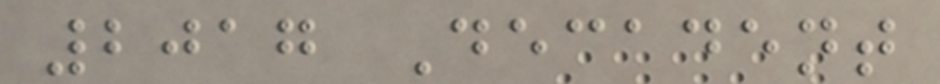2017 Decadent
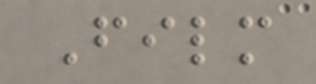Film
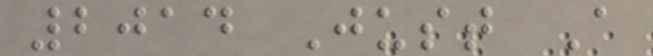2014 Just A
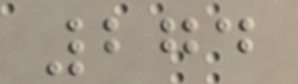274
